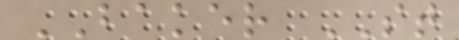BAKER ST
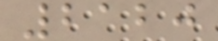2120
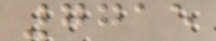7715
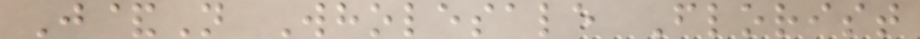J&N Wholesale Florist
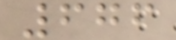676
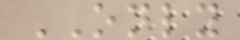ONLY
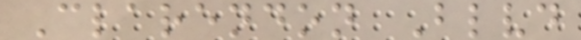Clarendon Blvd
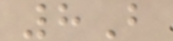8B
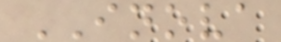INOVA
